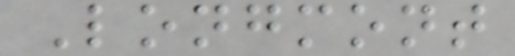Longmont
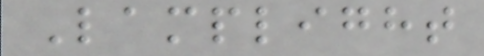Lamplight
